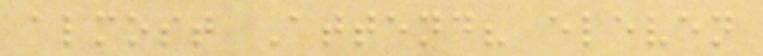almost Attend? eleven
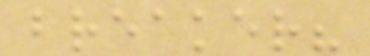breaker?
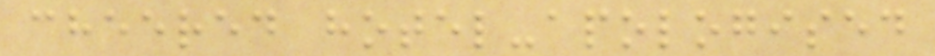cheered hotel-apologised
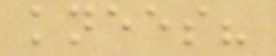knees?
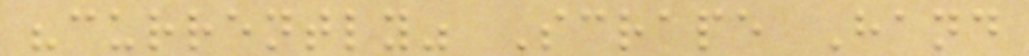"currently" Scrape Hand
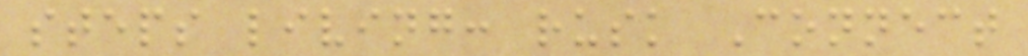steps living: rusk Connect
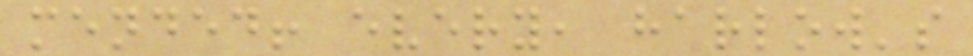mended! every, harlow's
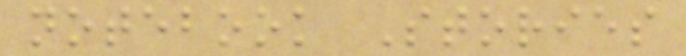notebook Stories
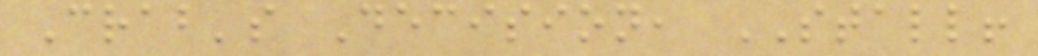Crab's Decision, STALL!
